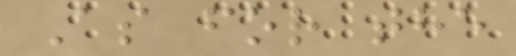As for the
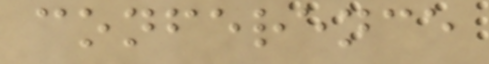conference
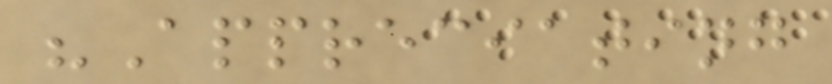"Appreciating
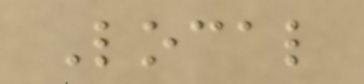Local
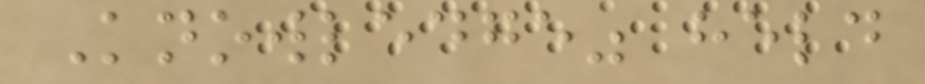Knowledge" held
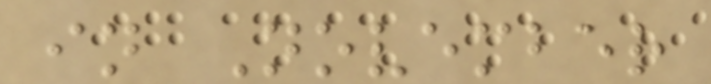in November
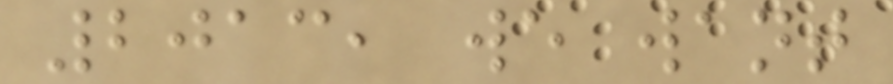2013, we want
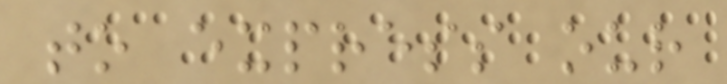to express our
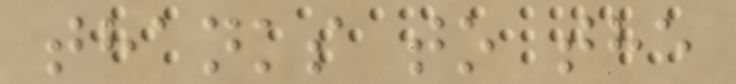thanks to the
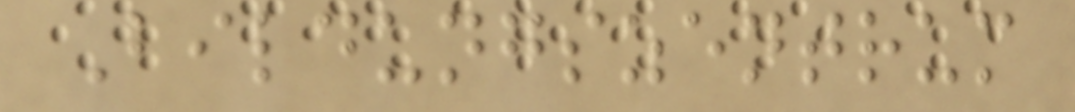Bildungszentrum
